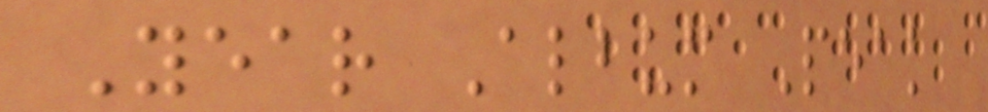Year Album Peak
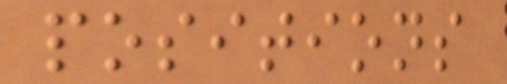positions
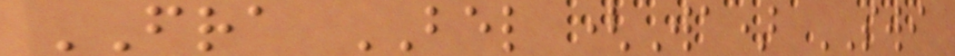FRA BEL (Wa) SWI
